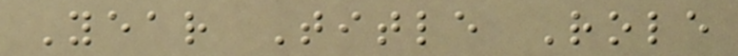Year Title Role
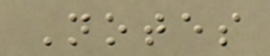Notes
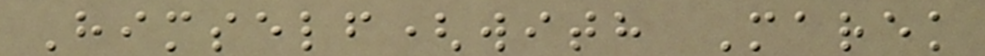Himself(with Marek
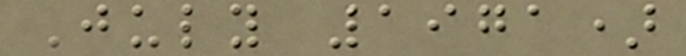July 1971)
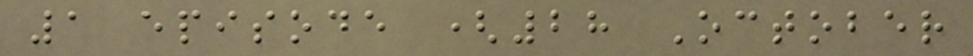1 episode (28 October
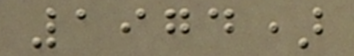1974)
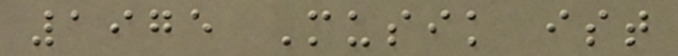1975 Musik ist
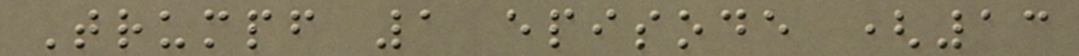Trumpf 1 episode (13
